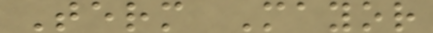Term Mayor
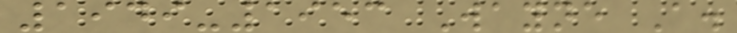1949-1953 Wayne A.
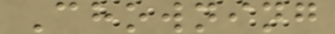Chowning
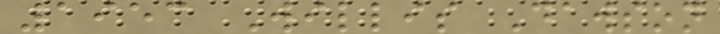1953 Willis Dawson
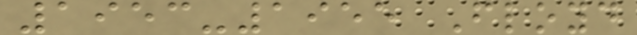1953-1955 Floyd
